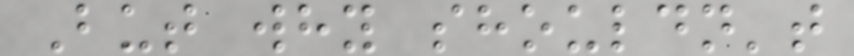But why shouldn't
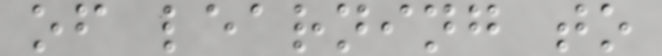of learning to
